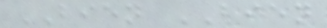BIEN BIEN
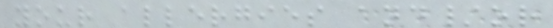your allergies and/or
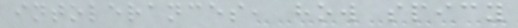intolerances, how spicy
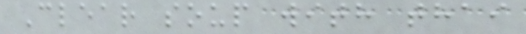Clear soup with thai
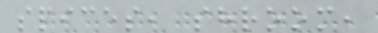spices, shroom,
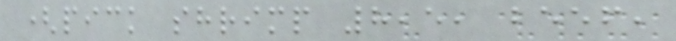(pick shrimp 8,5, beef,
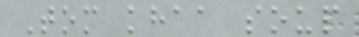Tom khaa soup
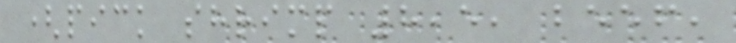(pick shrimp 8,5, beef,
